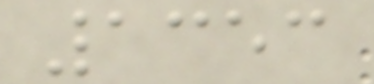1353
